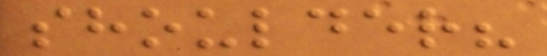shoulder?
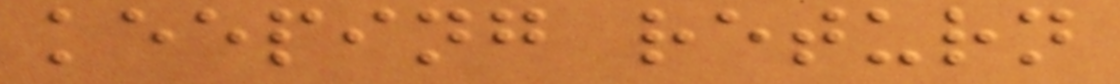keeping return
